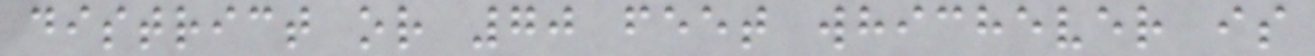district or 70 feet whichever is
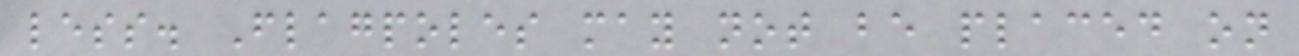less. Flagpoles may not be placed on
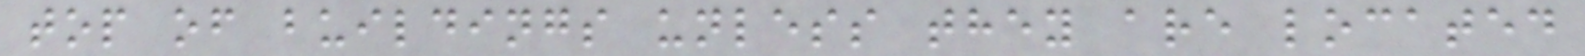top of buildings unless they are located
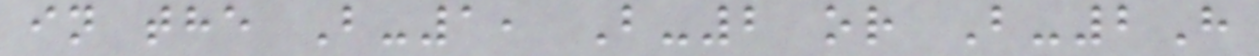in the B-1, B-2 or B-2H
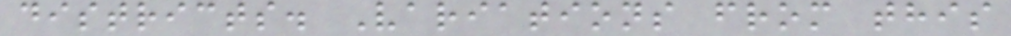districts. Variations from this
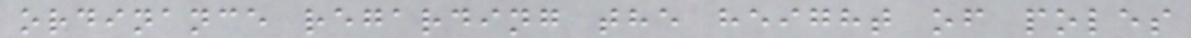ordinance regarding the height of poles
